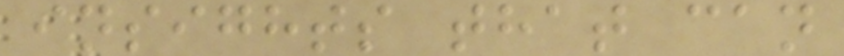insights that can
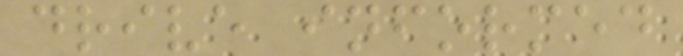drive informed
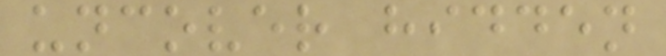uncover hidden
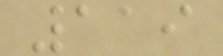119
